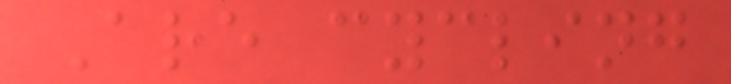Are cycling
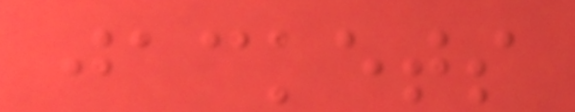jackets
